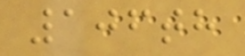106th
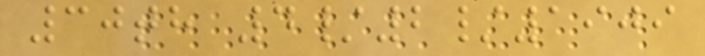30th 4/2/1909
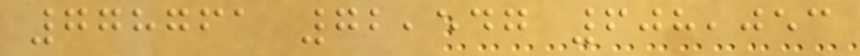778761 72,547 608,053
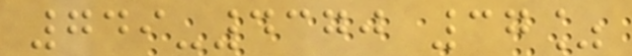749-4370 37%
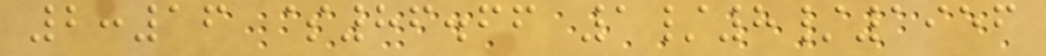2:16 $86.66 1/8/1956
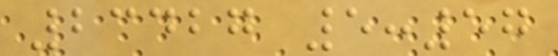23427 5:57
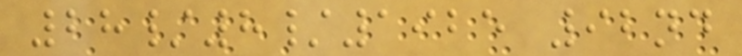28/8/1925 92nd
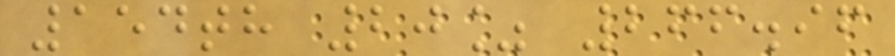154th 20% 266.96
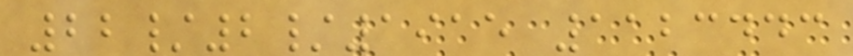22/2/1915 1123443
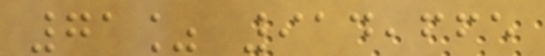71% 914,665
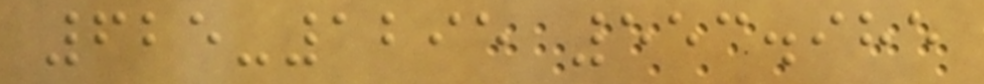625-1295 553.985
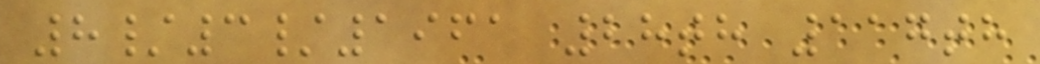8/3/1961 28th 117th
